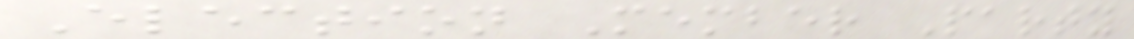Election Member Party
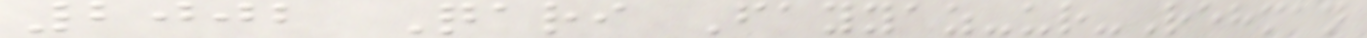2002 Qari Fayyaz-ur-Rehman
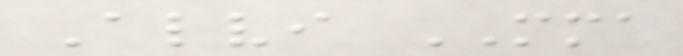Alvi MMA
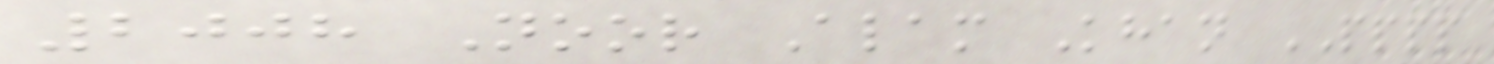2008 Noor Alam Khan PPPP
